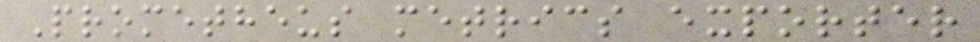Prometheus metrics exporter
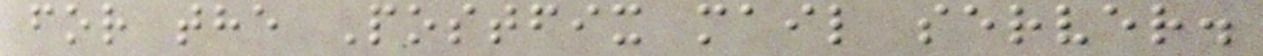for the Postfix mail server.
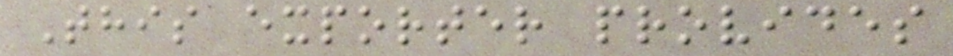This exporter provides
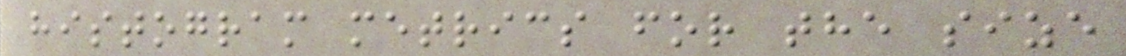histogram metrics for the size
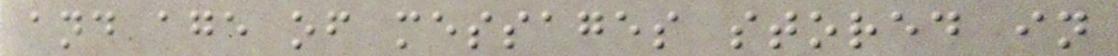and age of messages stored in
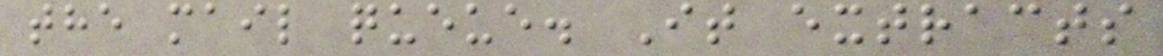the mail queue. It extracts
